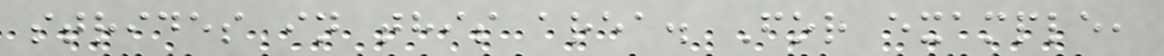strides in this area. For example,
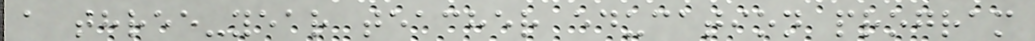a three-year teacher education program
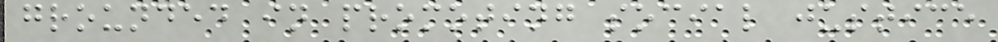grounded in promoting social justice
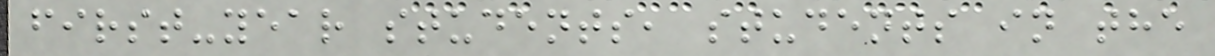first-year students, students in the
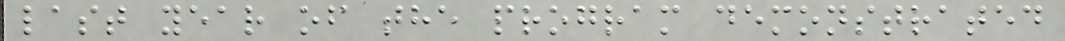last year of the program demonstrated
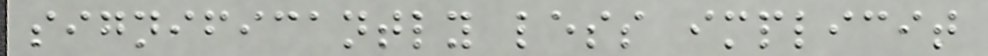significantly less implicit
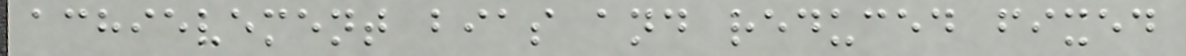achievement bias and reduced fixed
